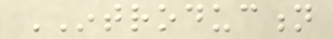INTRODUCTION
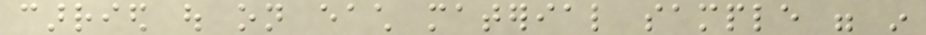carried out on each material sample were in
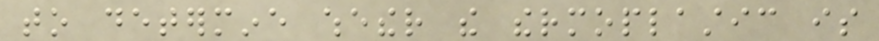to determine whether the thermoplastic is
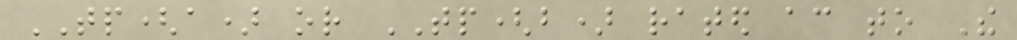TP(a) or TP(b) rated according to The
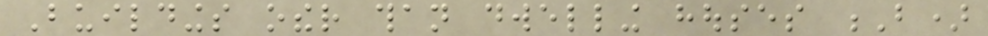Buildings other than dwelling houses B)
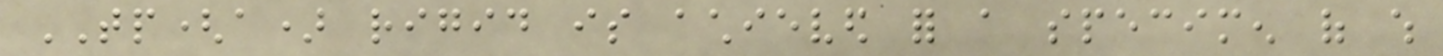TP(a) rigid is achieved for a specimen of which
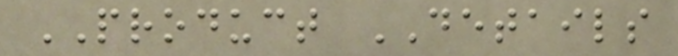PRODUCT DETAILS
